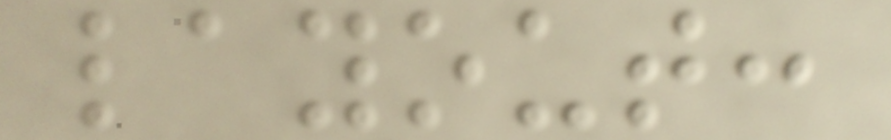layout:
